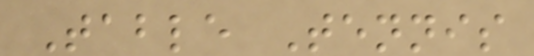Table Tennis
